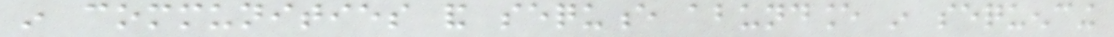in communities and sequence abundance in sequencing
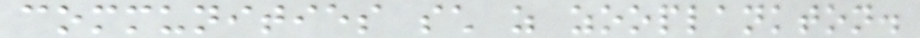communities such as zooplankton.
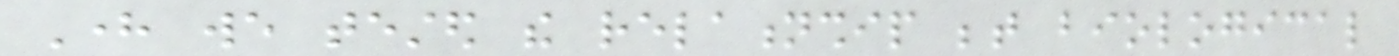Here we tested the relationship between biological
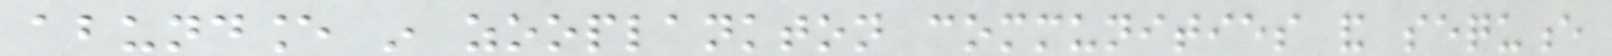abundance in zooplankton communities and sequence
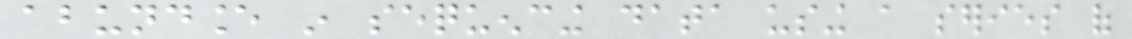abundance in sequencing data using a series of
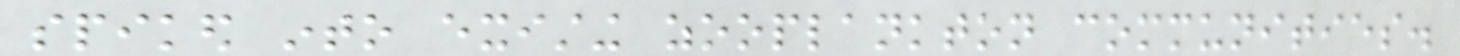spiked into existing zooplankton communities.
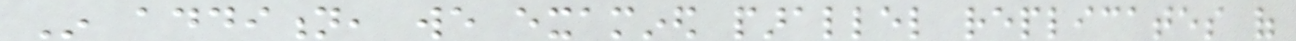In addition, we examined parallel replicates of
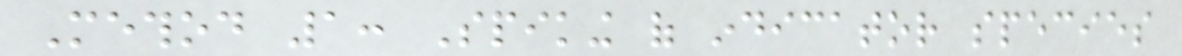Method 1: Spiking of indicator species
